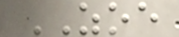ZOE
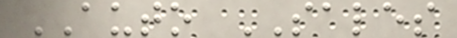AUTO SALES
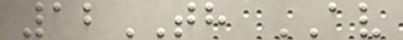12TH AV
